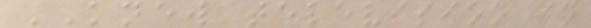KNEW television in
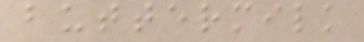buttermilk
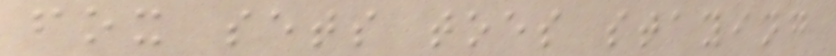fox sets toes staying
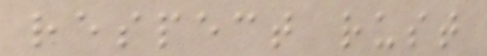respect rust
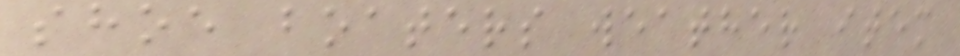shoe boaters weather item
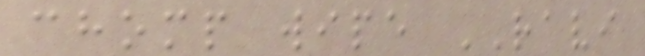chomp wipe RAVI
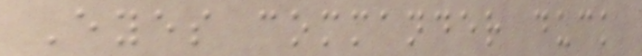Eyes commander duck
